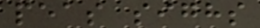peas sighs
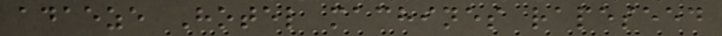adaeze Hotel machines rapeseed
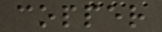copper
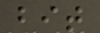bit
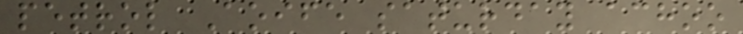petrol Aoife saturday achoo
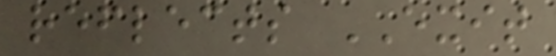reflects EXIT
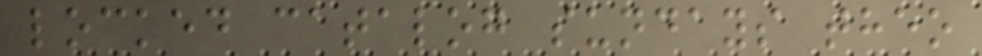locked catalog sundays theo
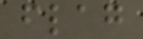flag
